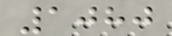1080
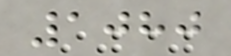1080
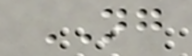NG
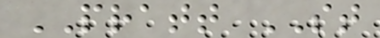PRATT ST
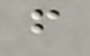f
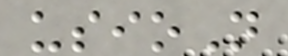usioN
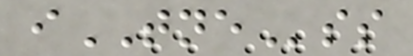iTNEss
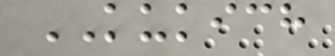KUKICH
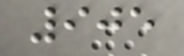905
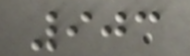903
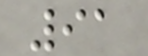91
